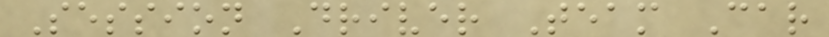Session Driver Team Car
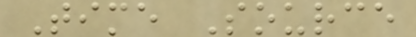Time Source
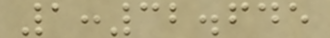1:32.645
